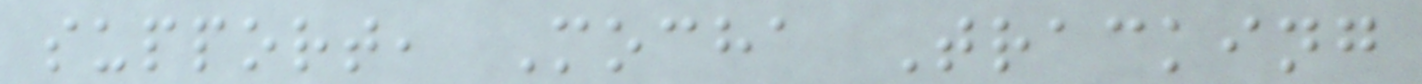support, Mocha Tracking
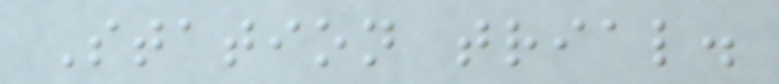Station trial.
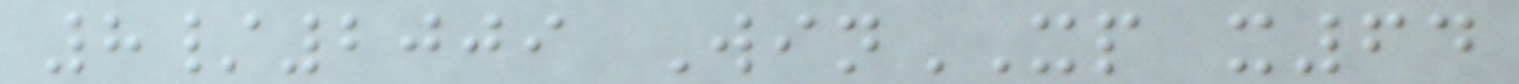8/2009 WinXP x64
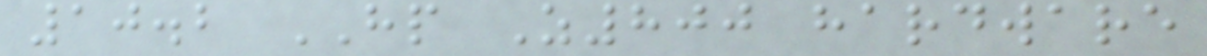10.2 HP Z800 hardware
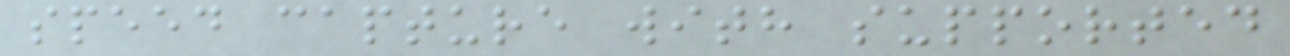speed capture with supported
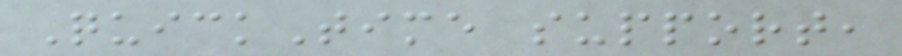QuickTime support,
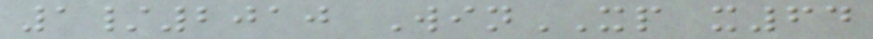1/2010 WinXP x64
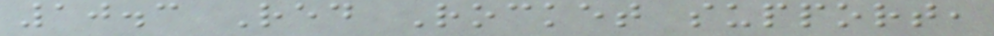10.3 Red Rocket support,
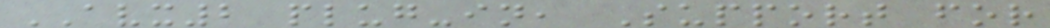AVX2 plug-in, Support for
